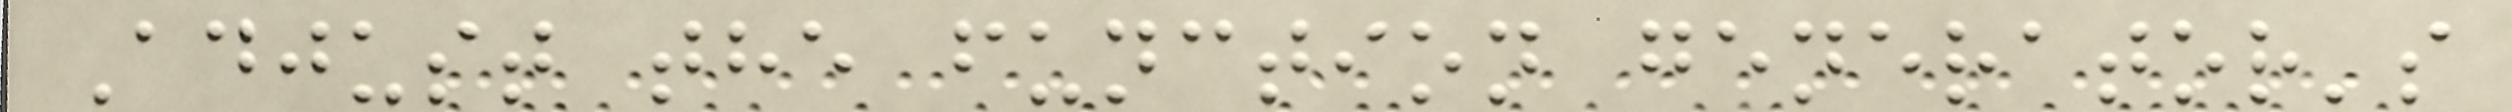Adjust the function generator's
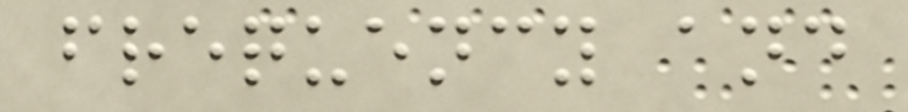frequency and
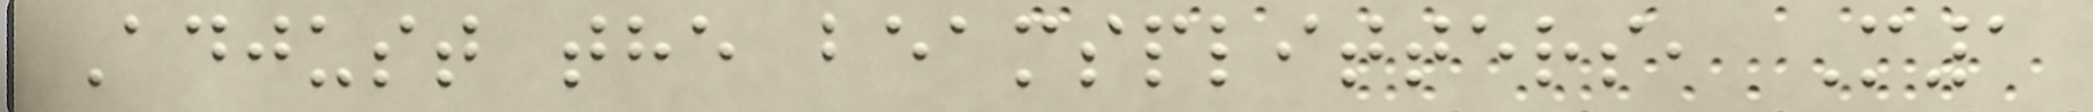Adjust the beamsplitters, M1
